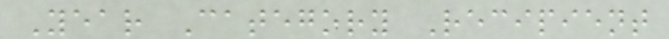Year Category Recipient
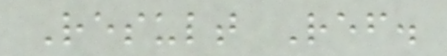Result Ref.
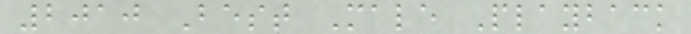2010 Best Male Playback
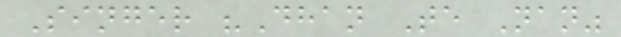Singer "Dhan Te Nan"
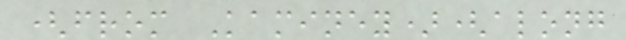(from Kaminey)(along
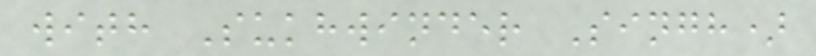with Sukhwinder Singh)
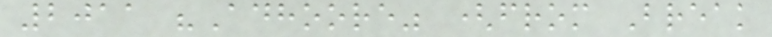2011 "Adhoore" (from Break
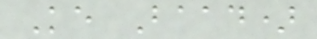Ke Baad)
